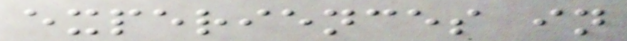experiences in
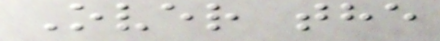Over the
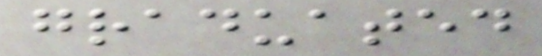graduated
